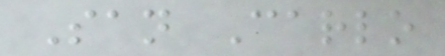San Carlo
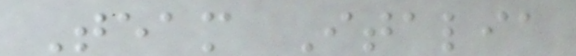Team Italia
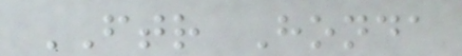FTR Honda
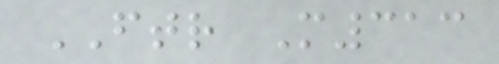FTR M313
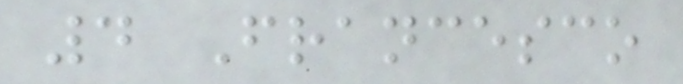4 Francesco
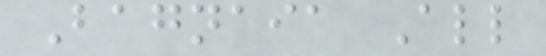Bagnaia All
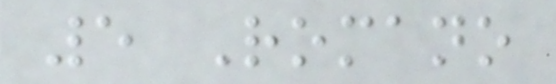5 Romano
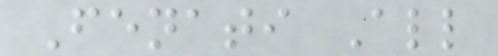Fenati All
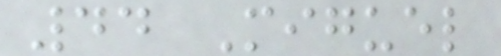44 Miguel
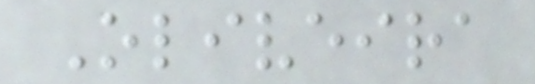Oliveira
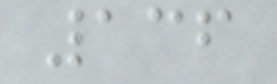136
